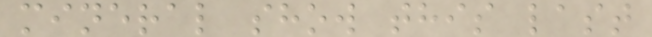mineral show this last
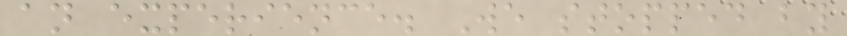an experience. We stopped by
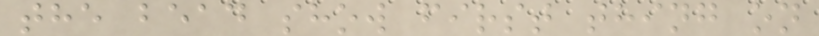the bead show first thing on
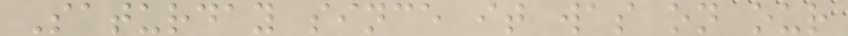Saturday since it was on our
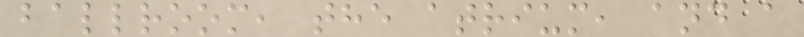ballroom, the atrium, and a
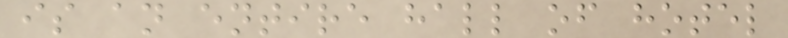is an entire hall of hotel
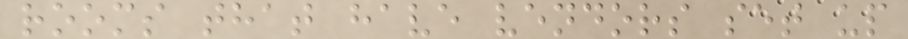rooms that have vendors set up
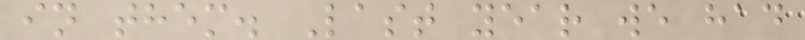in them. Last year we had
